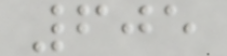605
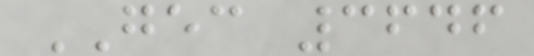GEC 3646
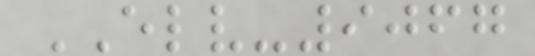ELV-9067
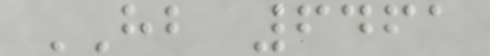HB 6461
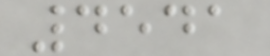4541
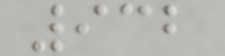932
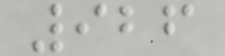926
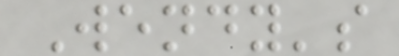Wendy's
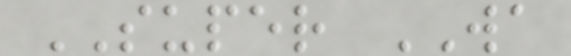SUPER WA
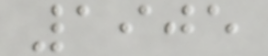1905
